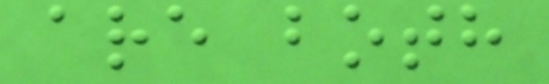are both
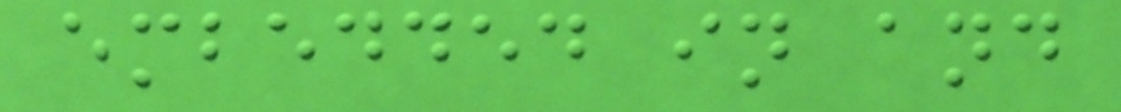embedded in and
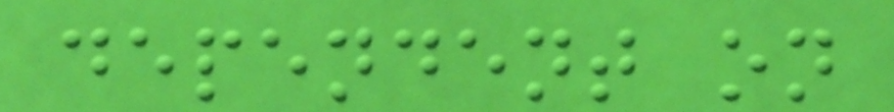dependent on
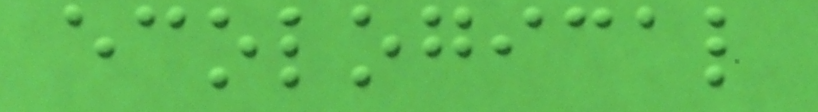ecological
